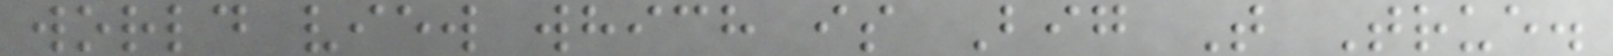world view which is Big T True.
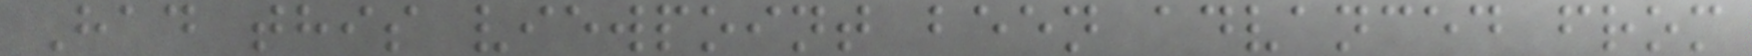Had this viewpoint been advanced from
